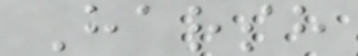Harsh
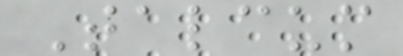Talcum
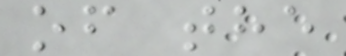of the
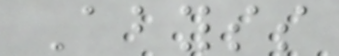Abyss
